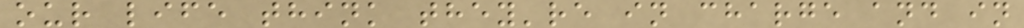our life think they're in charge and in
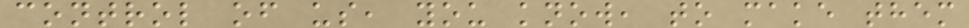control of us, you know, to make them
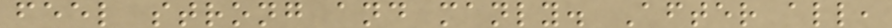feel strong and manly. After all,
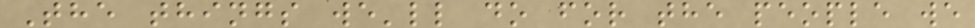The things we'll do for the people we
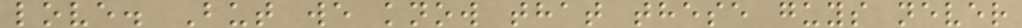love. But we know that these guys never
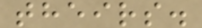theirs.
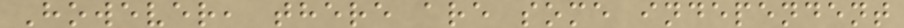However, there are some independent
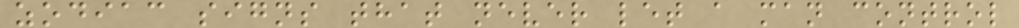zodiac signs that never let a man control
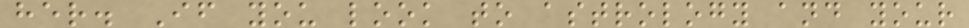her. If you look to astrology and your
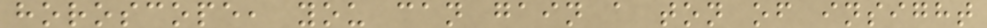horoscope, you can gain a ton of insight
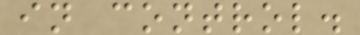in control.
